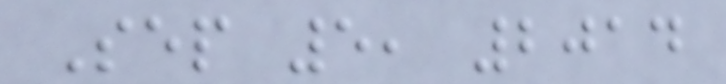Sep 5, 2014
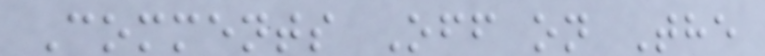Comments Off on The
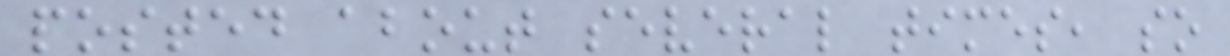posted about several times, so
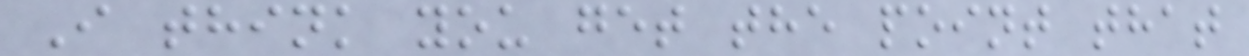I think you get the point that
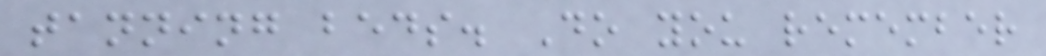tanning beds. Do you remember
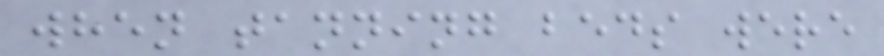when tanning beds were
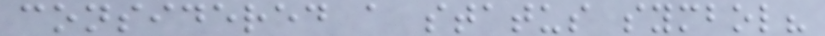considered a status symbol?
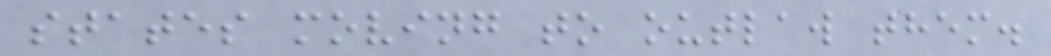states moving to outlaw them.
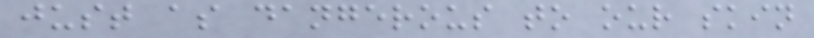just as dangerous to our skin
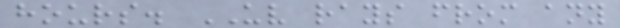hours. UV rays from any
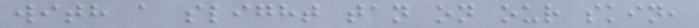with a slight tan on our skin,
